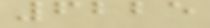6225
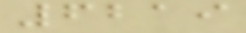6219
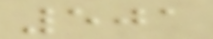501
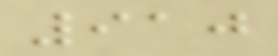910
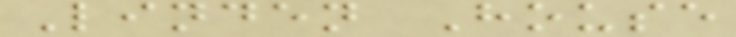Linden House
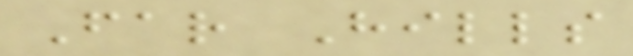Far Hills
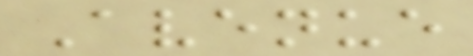Avenue
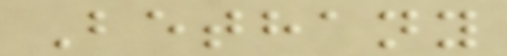Bethany
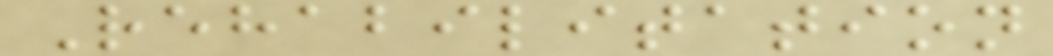Rehabilitation
